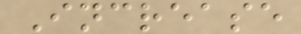Increase
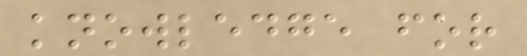knowledge for
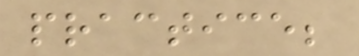practice;
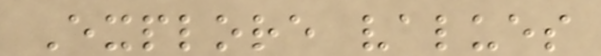Explore values
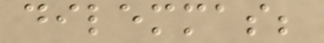dilemmas;
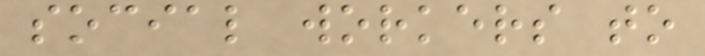social workers to
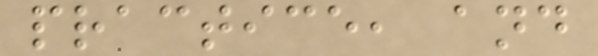practice, and
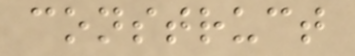construct
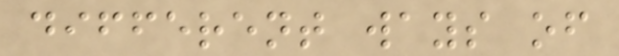different ways of
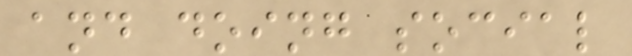and doing social
